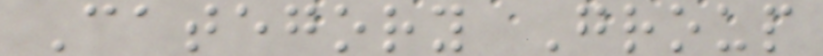Category Group
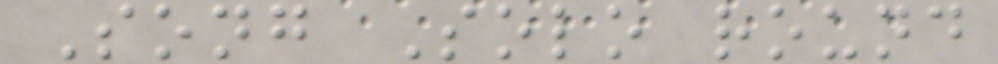Song Solo round
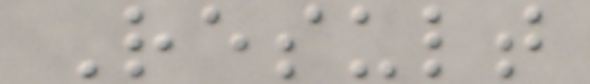Result
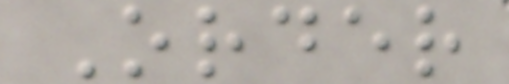Order
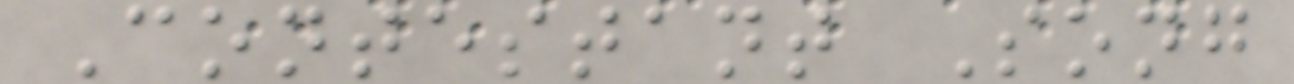Contestant Song
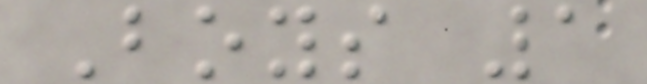Boys 1
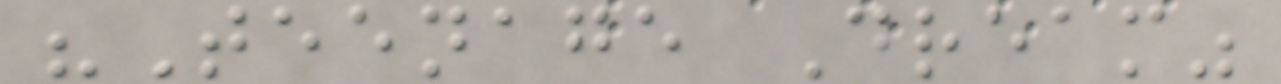"Teenage Dream"
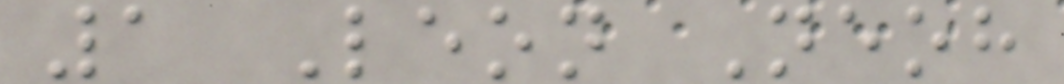1 Leon Neoh
